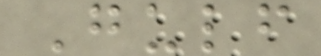Gulf
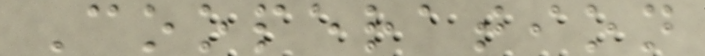Cooperation
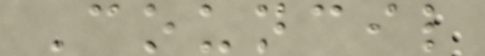Council
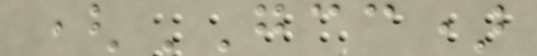(GCC)
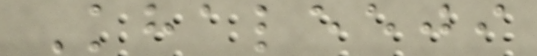Khaleeji
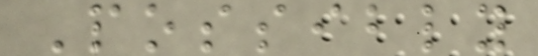Possibly
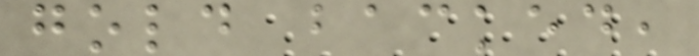gold backed,
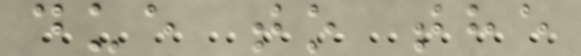due to the
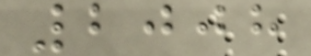2008
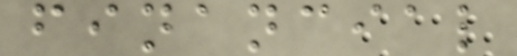financial
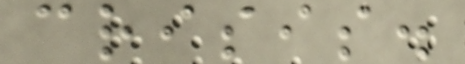crisis.
